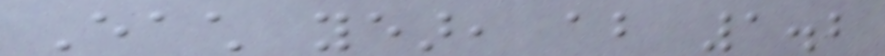Each year, about 1.2
